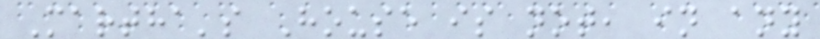Martha's House is not, in any
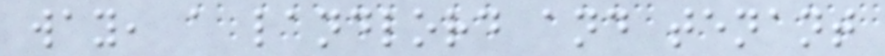way, a landlord and tenant
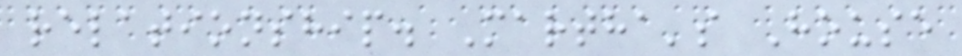relationship. Martha's House
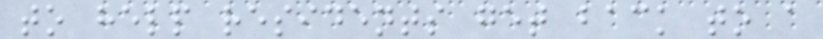to help residents get back to a
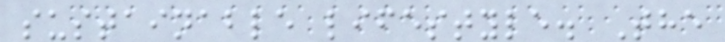sustainable lifestyle. The
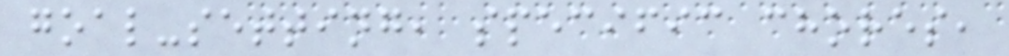goal-setting, specific chores,
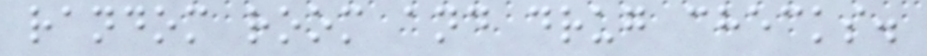random room and drug checks.
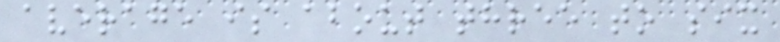average is about three to six
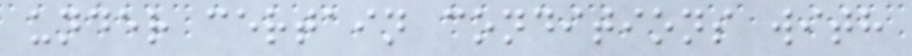under certain conditions with
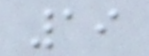19
